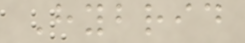Hybrid
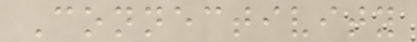Connectivity
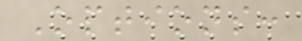Options:
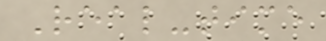Real-time
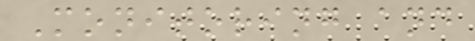Monitoring and
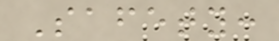Safety:
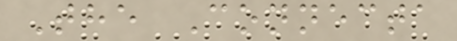The Connecta
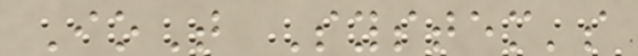IoT System's
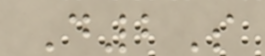D2S
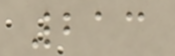213
